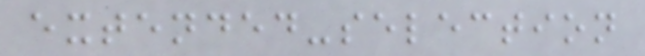extended-selection
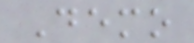Demo
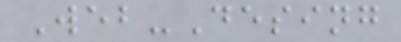Web-Desing
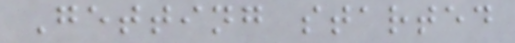Getting started
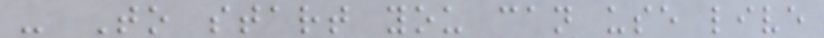- To start you can use live
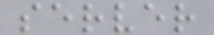server
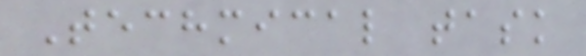Techmical task
